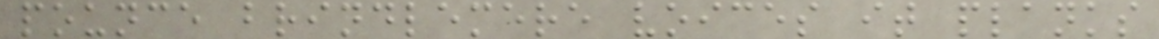pounce brindlemere voices it planks
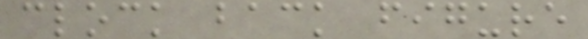clock back figure
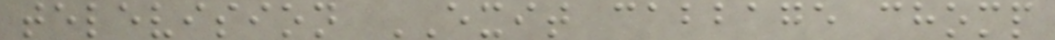television EXIT cabbage chomp
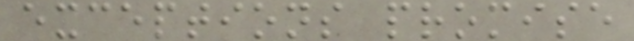exceptions promise
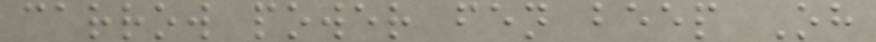carrow power fen beep Oh
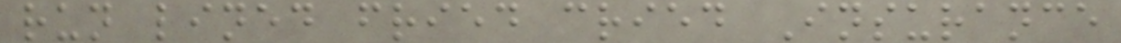run lined fried cried Insurance
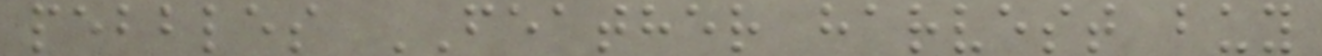pebbles FEATHER harvest buy
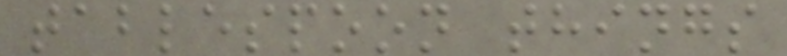tablespoon things
